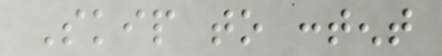Skip to content
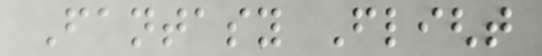Fantasy Flight
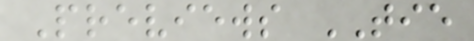Previews TIE
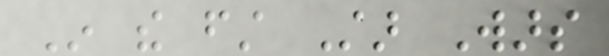In the first Star Wars
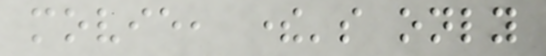movie, there's only
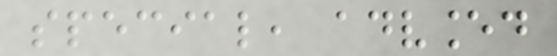special, advanced
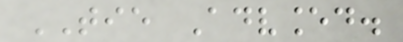TIE Advanced.
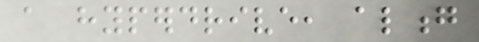a hyperdrive, along
